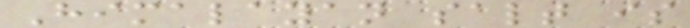Himalayan salt is
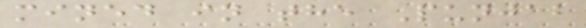mined in the Punjab
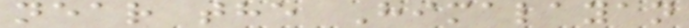near the Himalayan
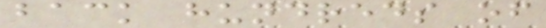back hundreds of
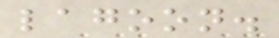lagoon.
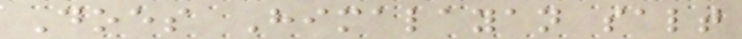Does Himalayan salt
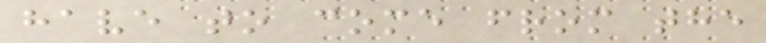have to come from the
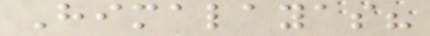Himalayas?
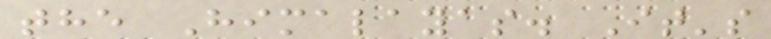the Himalayas. It's
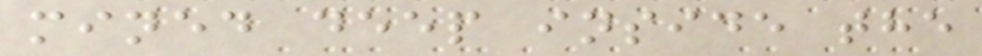mined deep inside the
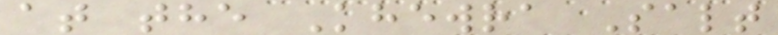at the Khewra Salt
